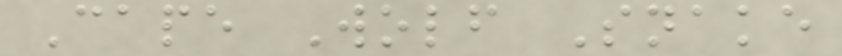Cape Wolf Snake
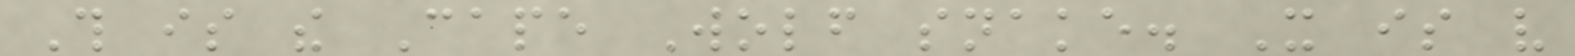This is the Cape Wolf snake. It is very
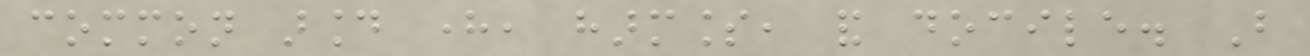common around here, harmless, and docile. But
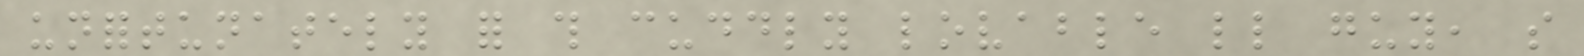unfortunately for this cuddly lovable little guy, so
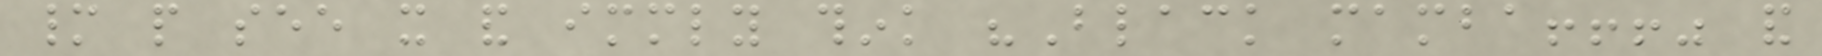many people see it and immediately think "Black mamba!!!" and
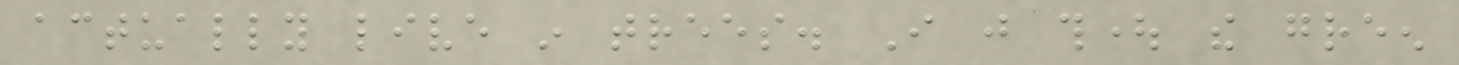actually live in trees. I just thought the green
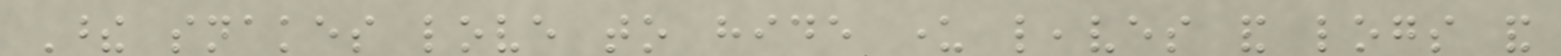These snakes love to hide under leaves and logs and
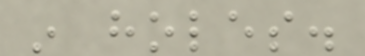in holes.
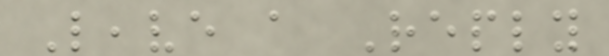Leave a Reply
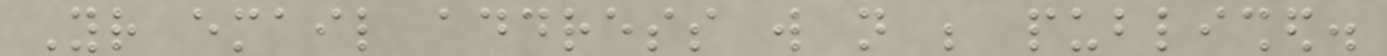Your email address will not be published.
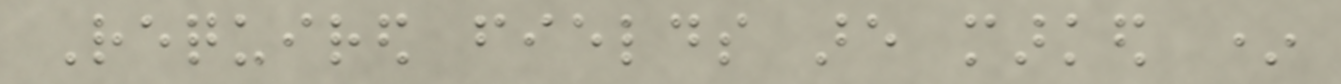Required fields are marked *
